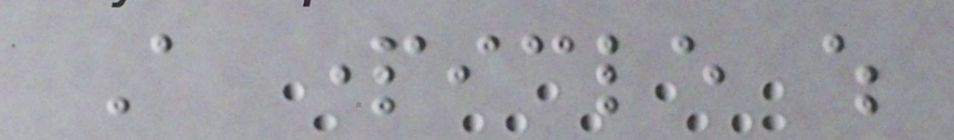A particle which
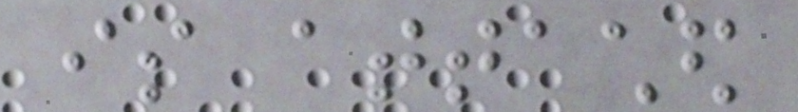is attached
